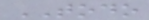TODO
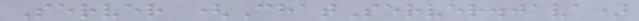Server (ChatServer.java)
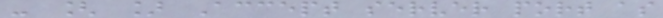- [ ] Accept server port as
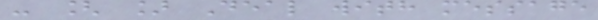- [ ] Deal with message
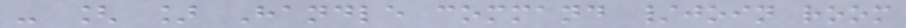- [ ] Handle command /join room
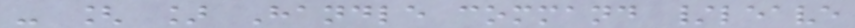- [ ] Handle command /leave
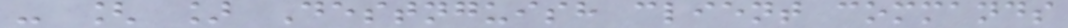- [ ] Destnguish client commands
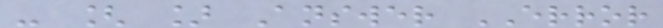- [ ] Answer ERROR
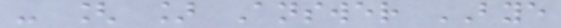- [ ] Answer BYE
